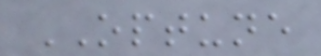OPTUNE
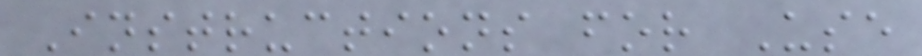Instructions for Use
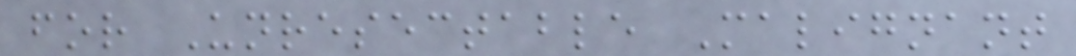for Unresectable Malignant
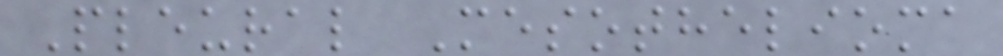Pleural Mesothelioma
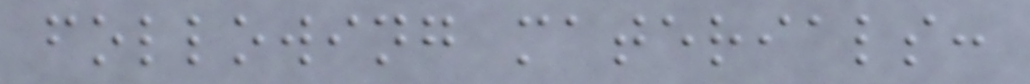following materials:
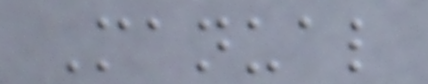Manual
